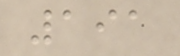191
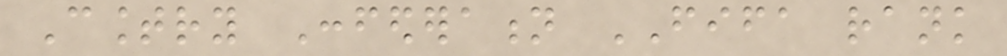Country Confederation FIFA rank
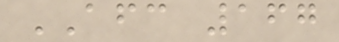AFC 167
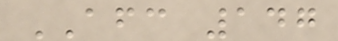AFC 147
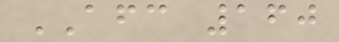AFC 160
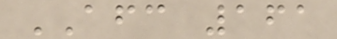AFC 161
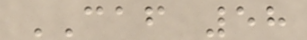CAF 58
